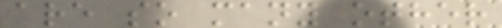are so many other
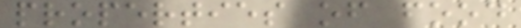properties of food
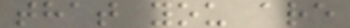that you are
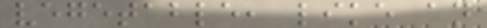vegetable, like an
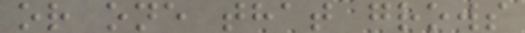or one that grows
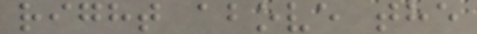right above the
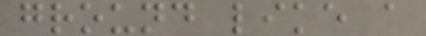ground like a
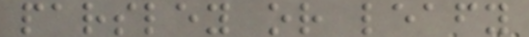parsley or leafy
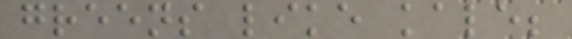greens like kale;
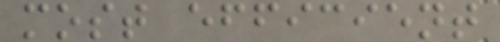most efficient
